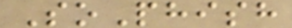SoPhish
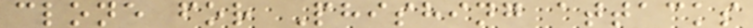clone for Phishing attacks
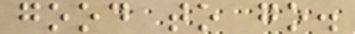good to go.
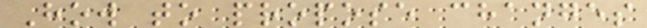How to propose changes
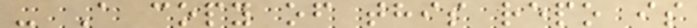- A copy of this repo is
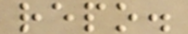repo.
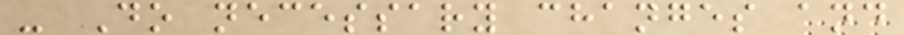- Do necessary changes and
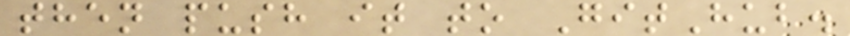then push it to GitHub.
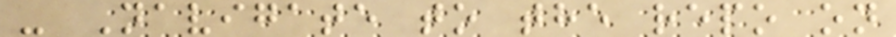- Navigate to the repo on
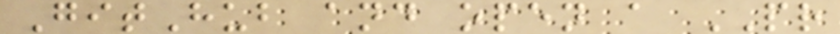GitHub and open a PR
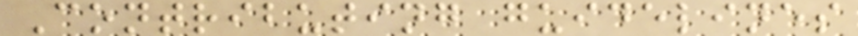Contributing guidelines
